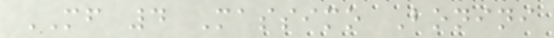MF 4 Massimo Bonini
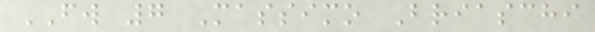FW 7 Massimo Briaschi
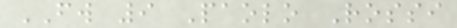FW 9 Paolo Rossi
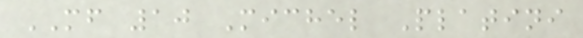MF 10 Michel Platini
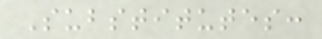Substitutes:
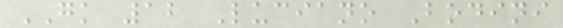GK 12 Luciano Bodini
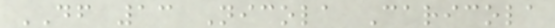DF 13 Nicola Caricola
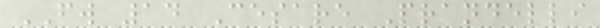FW 14 Cesare Prandelli
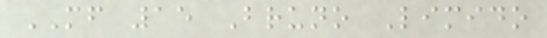MF 15 Bruno Limido
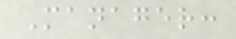Manager:
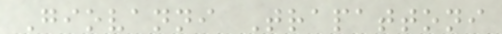Giovanni Trapattoni
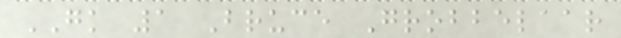GK 1 Bruce Grobbelaar
